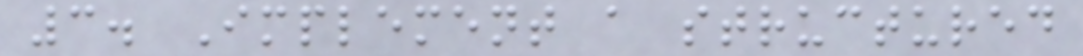3. Implement a structured
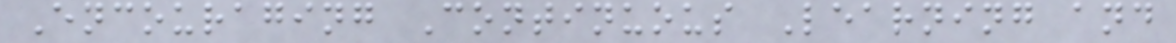Encouraging Continuous Learning and
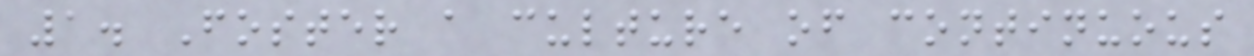1. Foster a culture of continuous
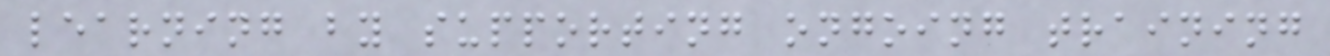learning by supporting ongoing training
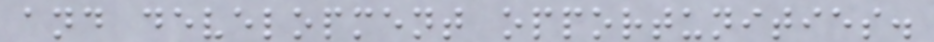and development opportunities.
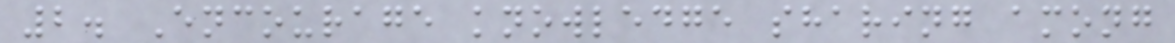2. Encourage knowledge sharing among
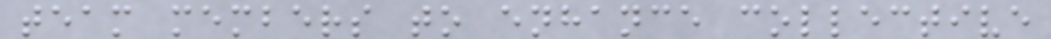team members to enhance collective
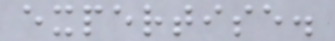expertise.
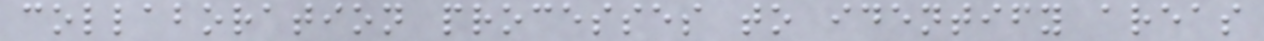collaboration processes to identify areas
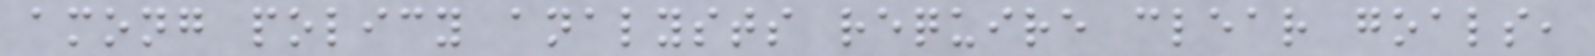among policy analysts require clear goals,
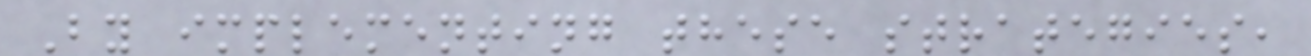By implementing these strategies,
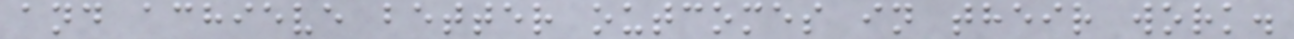and achieve better outcomes in their work.
